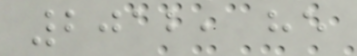2012, he
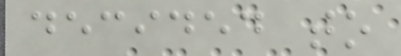decided to
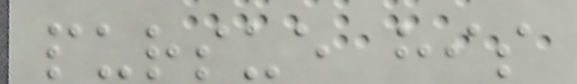pursue his
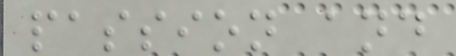passion and
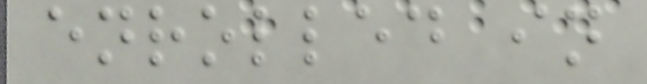enrolled in
